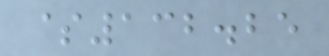$132.25
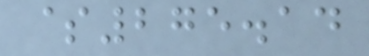$275.14
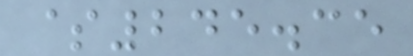$245.35
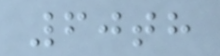60th
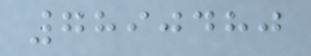7890480
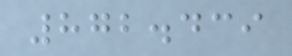872.439
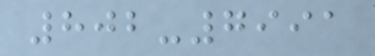802-7991
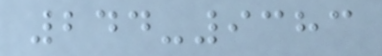244-9383
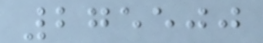275500
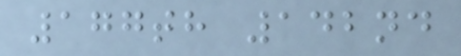177th 142nd
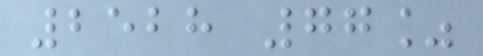2528 77%
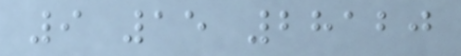9 15 28120
